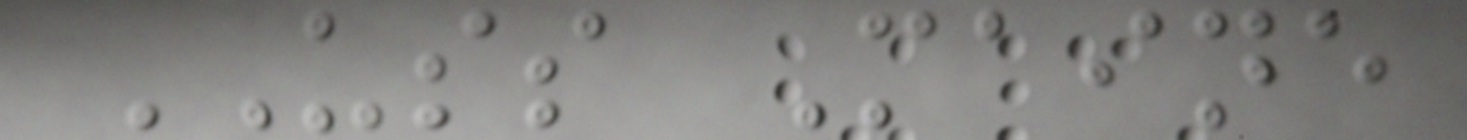USS Maine
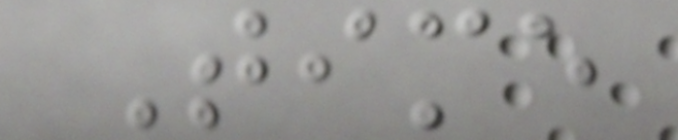Time
